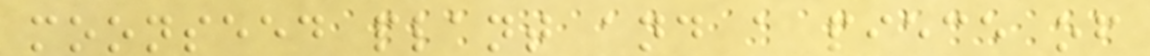moonseed plant and a piece of
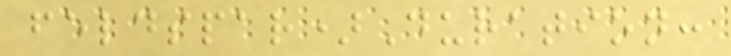feldspar)Duration:
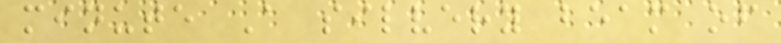minute A silvery beam of
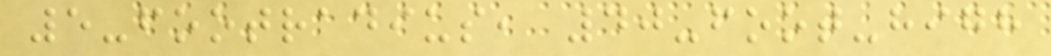5-footradius, 40-foot-high
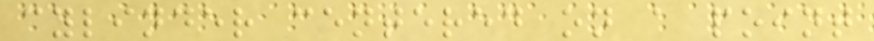cylinder centered on a point
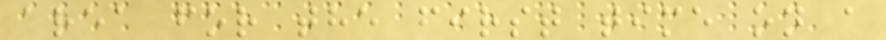area for the first time on a
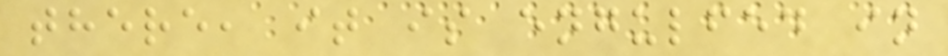there, it is engulfed in
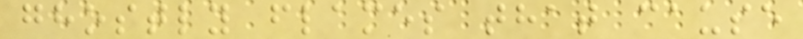ghostly flames that cause
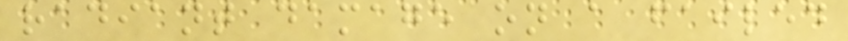radiant damage on a failed
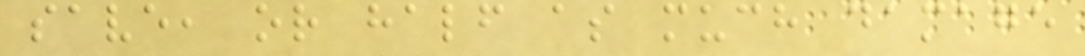save, or half as much damage
